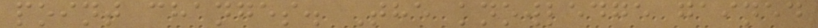point changes. The knowledge gained
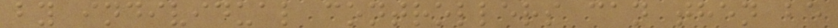by individual controllers can then be
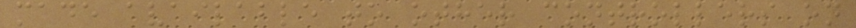made available to other controllers on
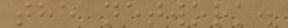the network.
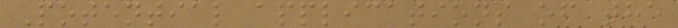Potential applications of the
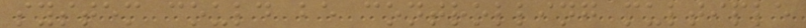system could be controlling multiple
